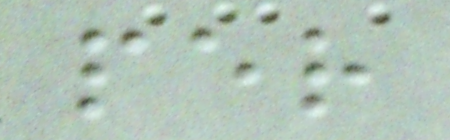per
